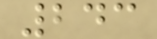243
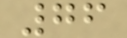76
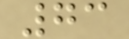73
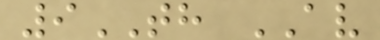9TH AV
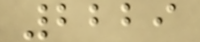2229
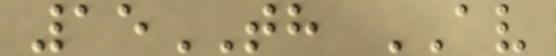15TH AV
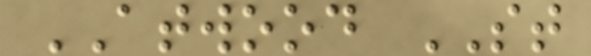ATWOOD ST
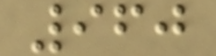960
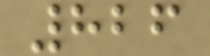826
